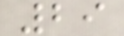29
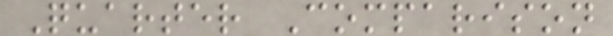Quarter Comparison
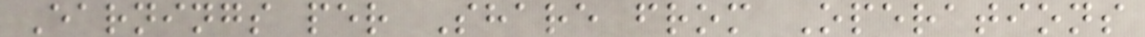Earnings per Share from Operations
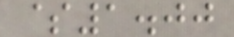$1.00
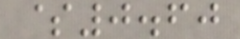$0.60
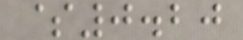$0.20
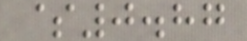$0.87
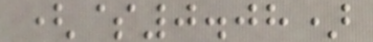($0.08)
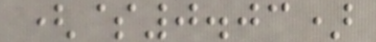($0.03)
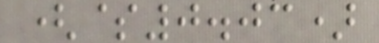($0.03)
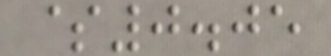$0.05
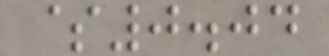$0.04
